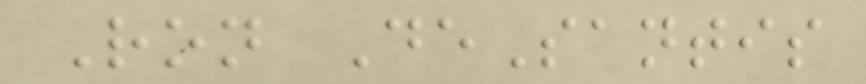Ron DeSantis
